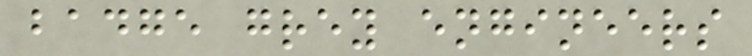badge grey engineers
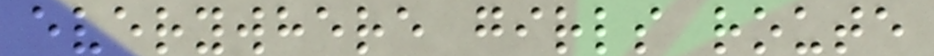everywhere girls route
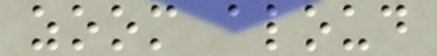zoom aloud
